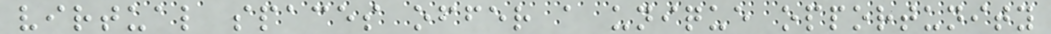virtual spaces offer a unique opportunity
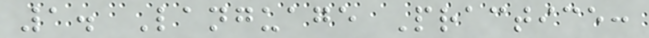1. Language Practice:
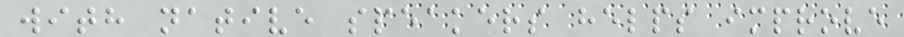with native speakers helps improve
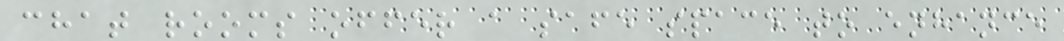chat rooms offer a safe space to enhance
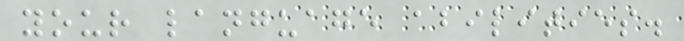your language abilities.
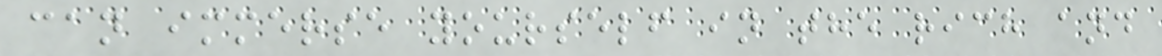can immerse yourself in the rich and
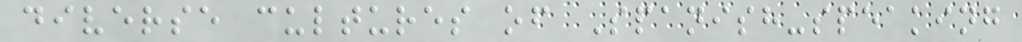diverse cultures of Spanish-speaking
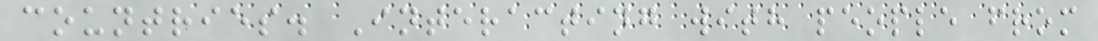countries. Interacting with people from
